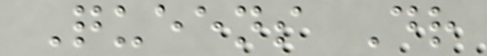Queens Dr
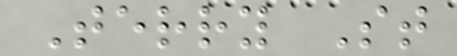Terry St
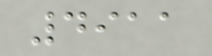4911
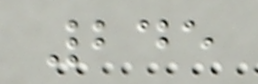245
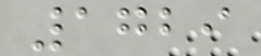1729
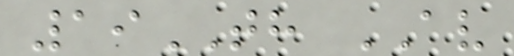19TH AV
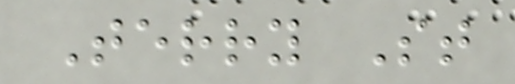Terry St
